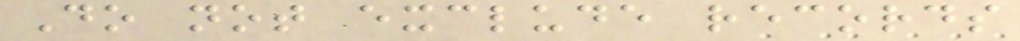Do not exclude records
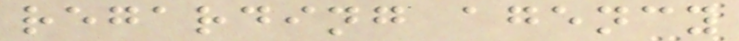regarding agency
